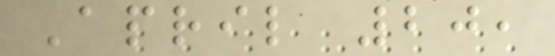April 20,
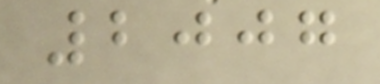2007
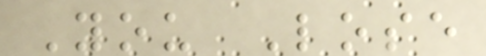You Lose
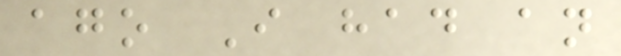ago I had an
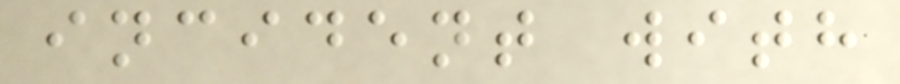incident with
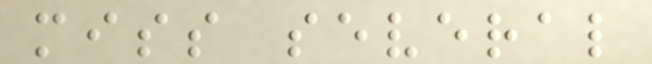miss several
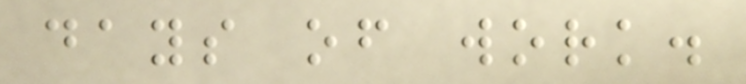days of work.
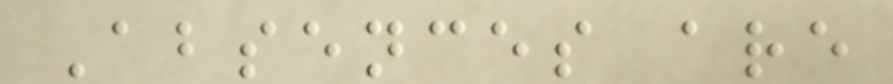Absences are
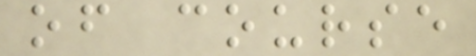of course
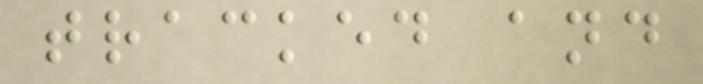tracked and
